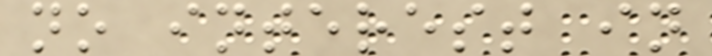no interest in
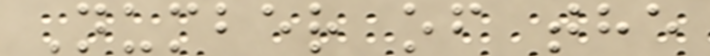Number of the
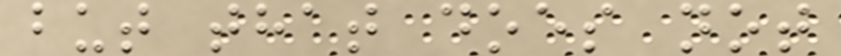but that does not
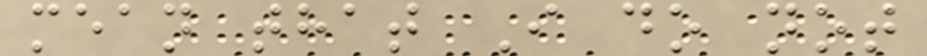mean that I do not
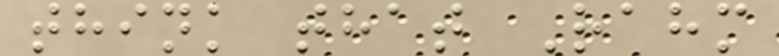think that Rahm
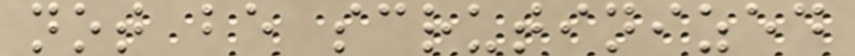not be scrutinized
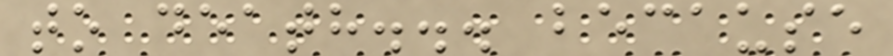to death... because
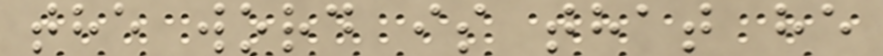the word is that he
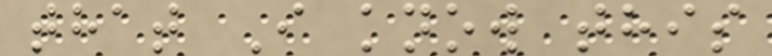that I know this
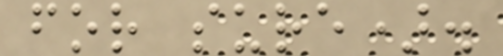for sure).
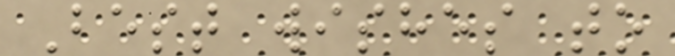Best wishes to
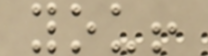you!
